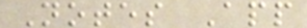Notes App
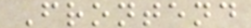Frontend
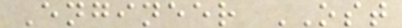Engineer OST
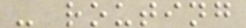- routing
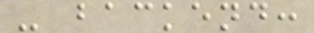- backend:
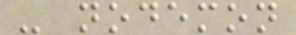- nodemon
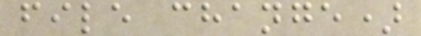file change)
